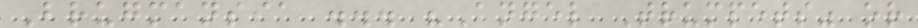Brugmansia ... "Angel Trumpets" or
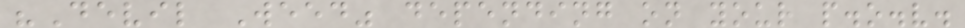"Devil Weed" depending on your p.o.v.
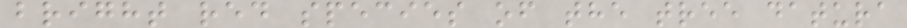bright red species of the tree datura
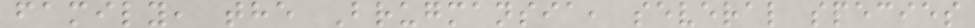family, the Brugmansia, several species
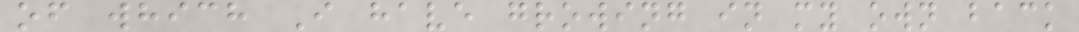of which I have growing in my own back
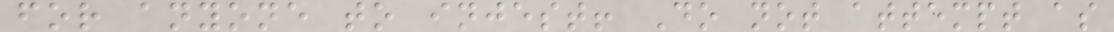for anyone to injest! Do not attempt as
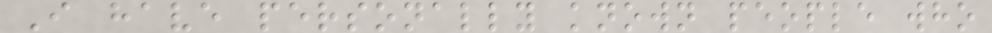I have personally known people who
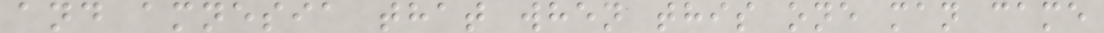and amnesia that when this one man came
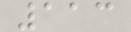113
